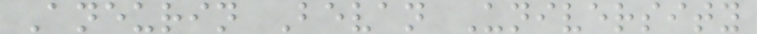Aneurin Bevan University
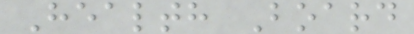Health Board
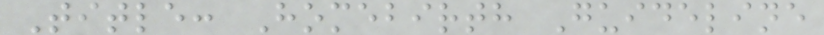Title: Homebirth Guideline
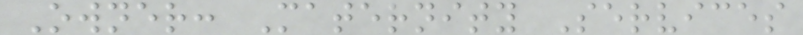Owner: Maternity Services
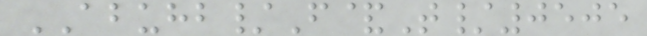ABUHB/F&T/0505
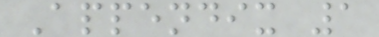Appendix 1
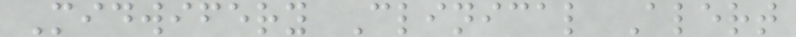Midwifery Clinical Alert
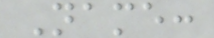Name:
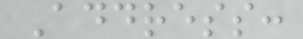Address:
